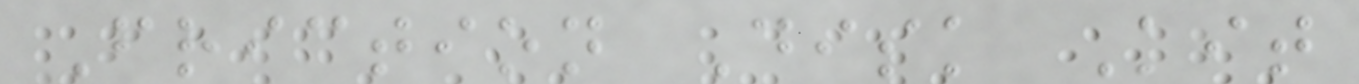Friction Disk Kit
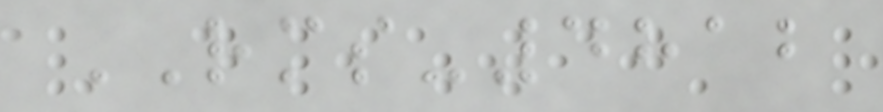RMS-4812
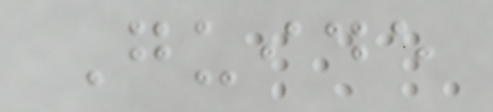Guide
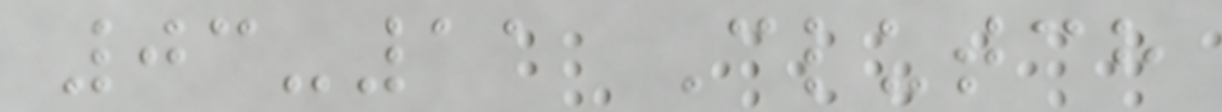03-11 Clutch
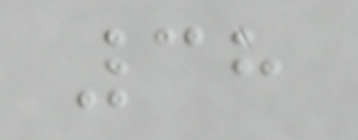38
